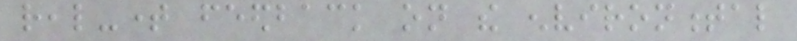real-time feedback on the environmental
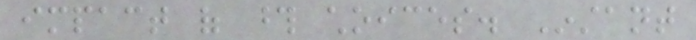impact of those choices. Instant
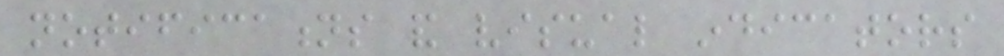notifications and visual indicators
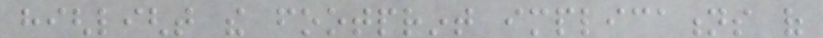highlight the footprint implications of
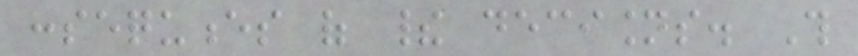consequences of their decisions. This
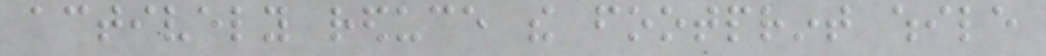actively reduce the footprint while
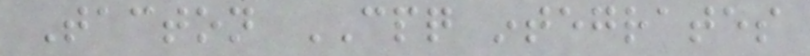Tacton CPQ integrates
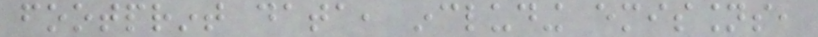footprint data, including emissions,
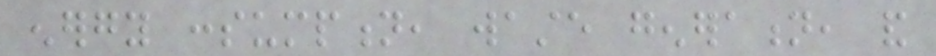energy consumption, waste generation, and
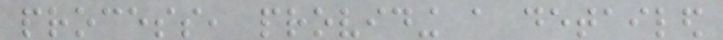process, providing a detailed
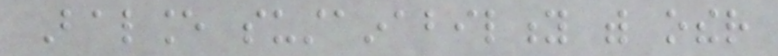Balance sustainability with other
